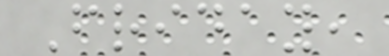Friday,
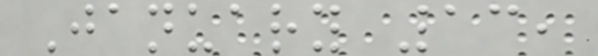January 13,
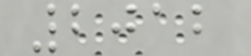2012
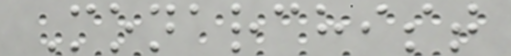Monarchist
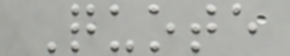Quote
